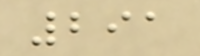291
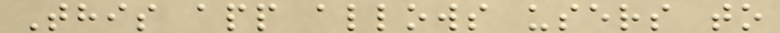This app allows users to
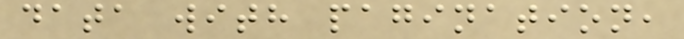data with pagination,
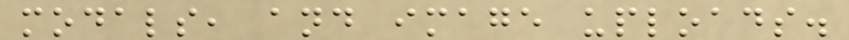modals, and image uploads.
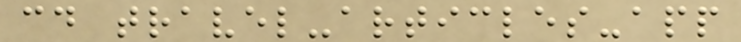cd travel-articles-app
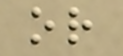or
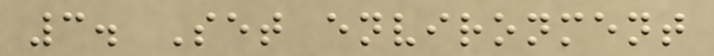3. Set environment
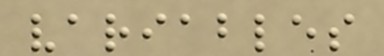variables
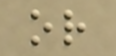or
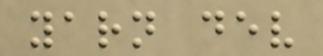yarn dev
